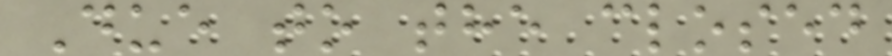Due to the closed
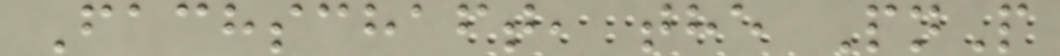Fachschaft, the PnP
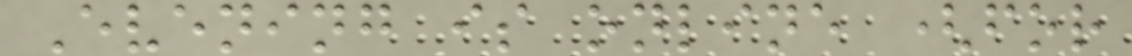Evening is online (for
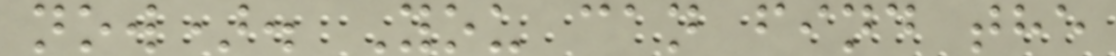now). You can find the
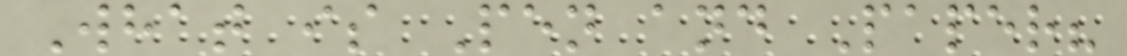What is Pen and Paper?
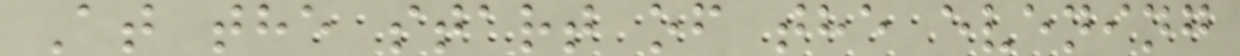At the start of the evening
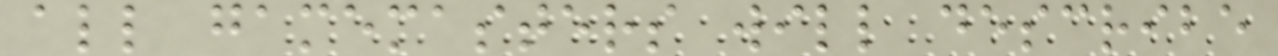all gamemasters will describe
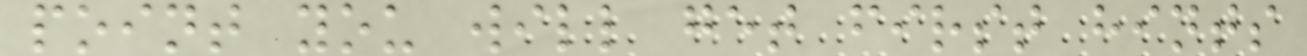point you will get first hints
